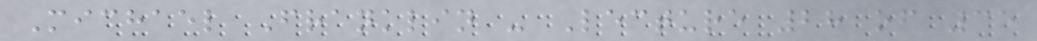Michael Franklin - Lecture 28 of 35
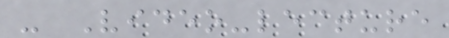- Video-lecture
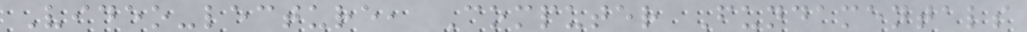Video-lecture, Computer Fundamentals
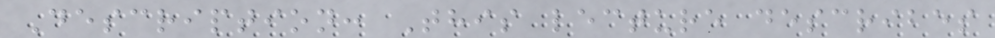Description: This lecture describes
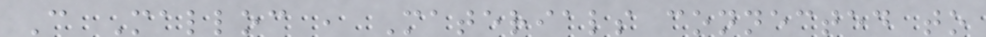C Malloc , Materials connected to
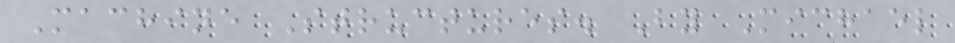Machine Structures. By Michael
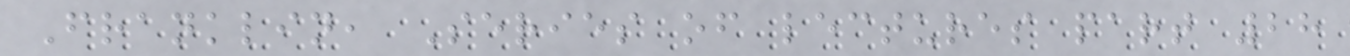Franklin, Series of lectures part 28
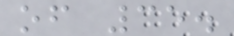of 35.
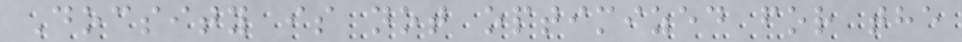Docsity is not optimized for the
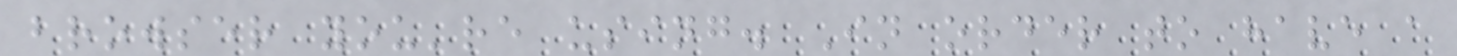browser you're using. In order to have a
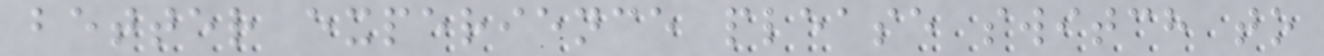better experience please switch to
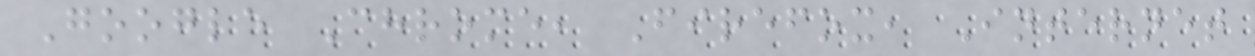Google Chrome, Firefox, Internet
